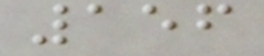156
